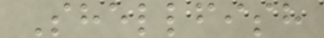Shellfish
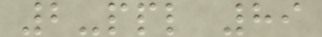2-ppl 89
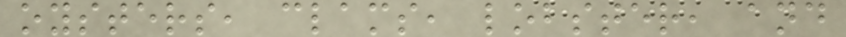oysters, clams, lobster, and
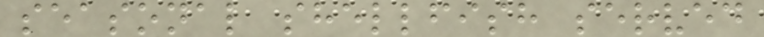seasonal shellfish served
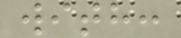with:
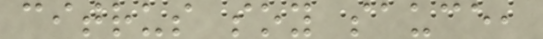citrus soy sauce,
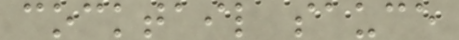cocktail sauce
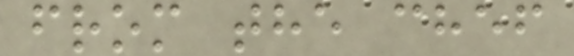from the chef
